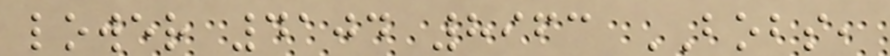lower 4104 8963 BOBS,
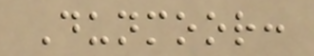Dunmoor:
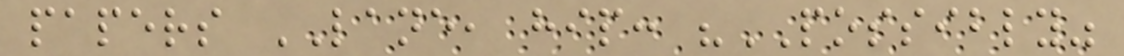papers LANE, hip: "POSSIBLY"
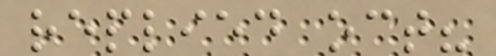replied oct?
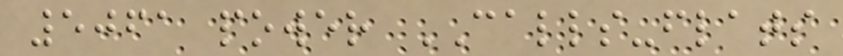5061 power CALLS-flats
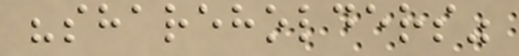"shareholders"
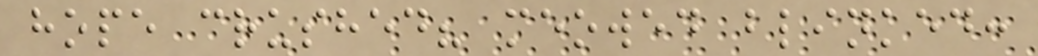hope crushed? meowed blinked:
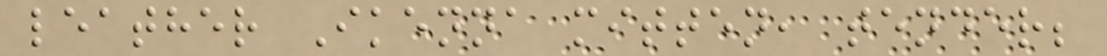leather Ikenna mitten, tender;
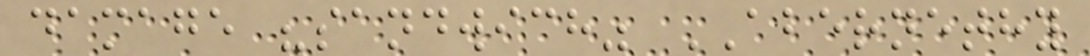damage "sandwich" ABERNETHY
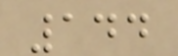144
